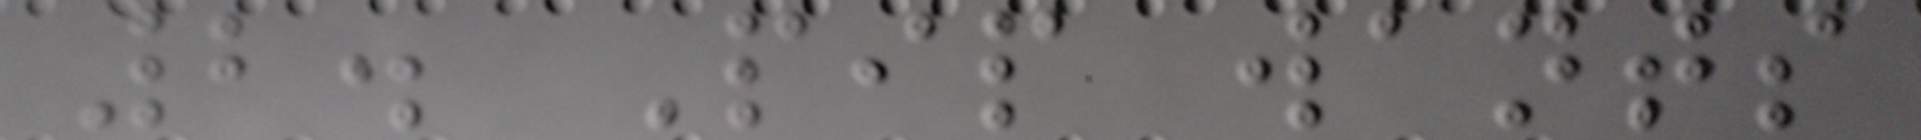2. Pip wants
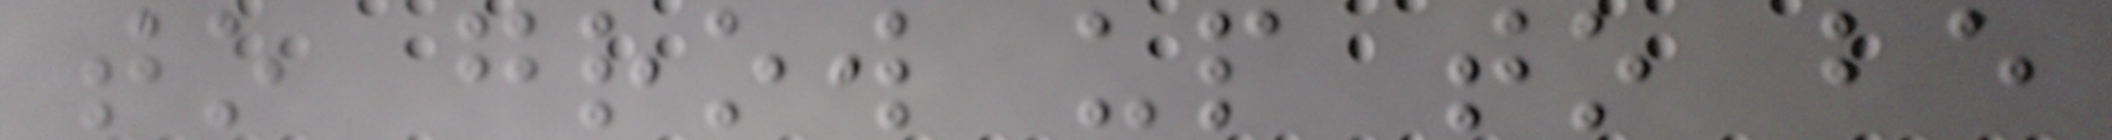to grow up to be
